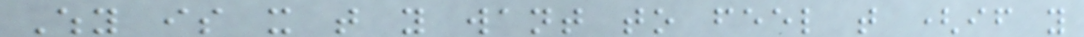Why is it that you want to feel that (if you
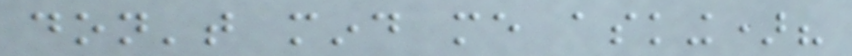don't mind me asking)?
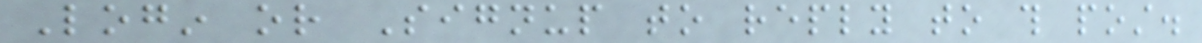Login or Signup to reply to this post.
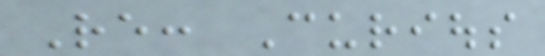Re: Curious
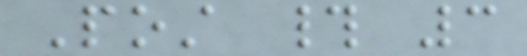Post # 3
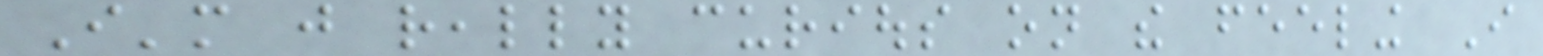I'm just really curious on the feeling I
